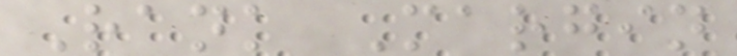Rank Margin
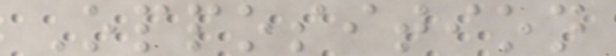Opposition
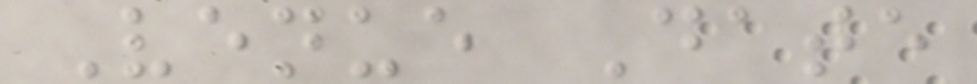Venue Date
